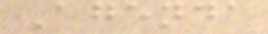Agenda
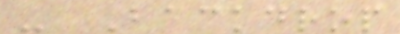- Backdrop
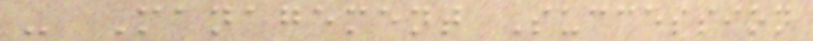- Management Succession
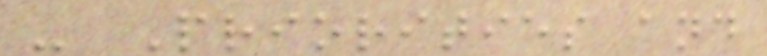- Priorities and
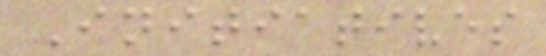Initiatives
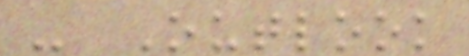- Outlook
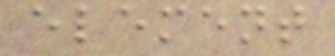element
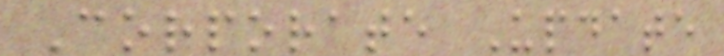Corporate Update
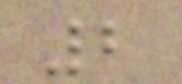2
